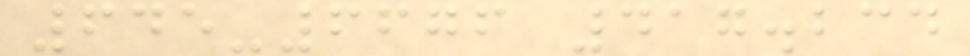645-6676 417.234
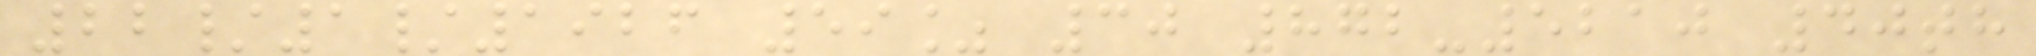22/1/1926 59% 30 872-5210 40th
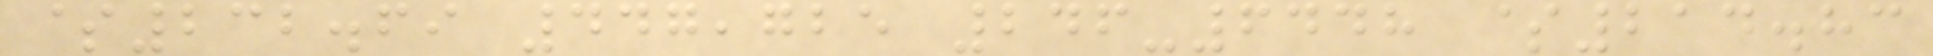$232.69 447,725 246-6448 $214.83
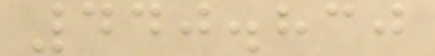440.830
